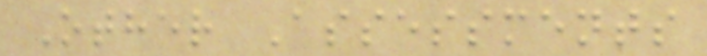Other Assessments
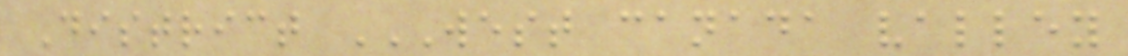District WEST CANADA VALLEY
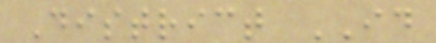District ID
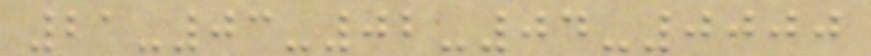21-03-02-04-0000
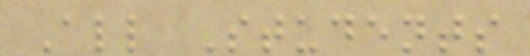All Students
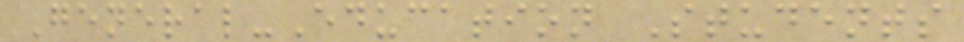General-Education Students
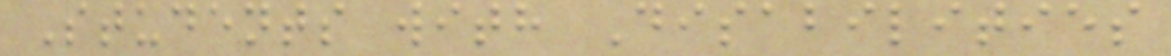Students with Disabilities
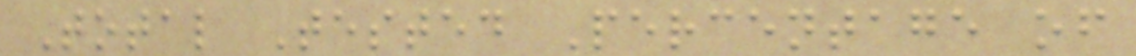Total Tested Percentage of
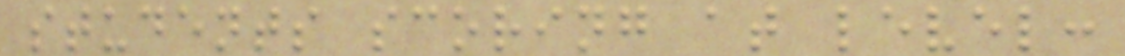students scoring at level:
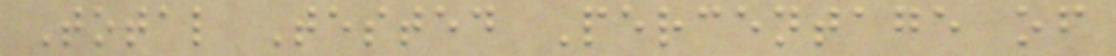Total Tested Percentage of
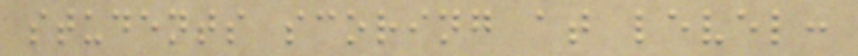students scoring at level:
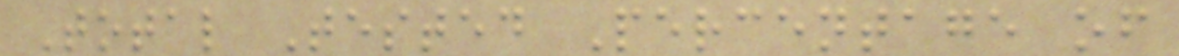Total Tested Percentage of
